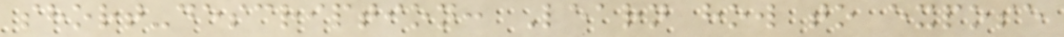short-description: Learn how to expose
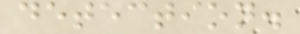detection.
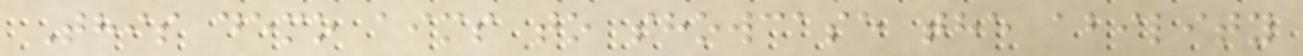This demo aims to showcase the ability
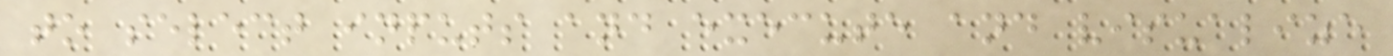to select inputs and execute and visualize
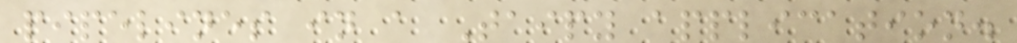pipelines in a Taipy application.
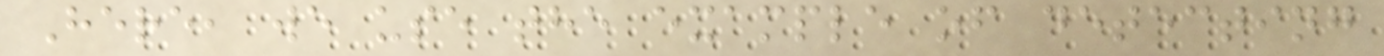Here, we use the example of detecting
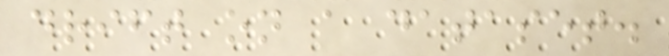drift on a dataset.
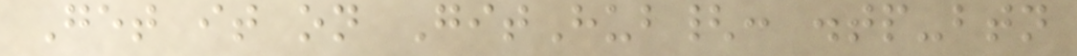Get it on GitHub{: .tp-btn
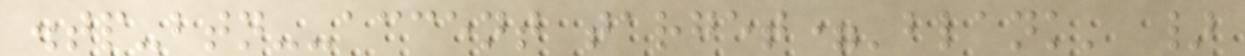.tp-btn--accent target='blank' }
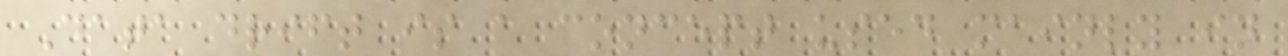Data drift is a concept used mainly in
